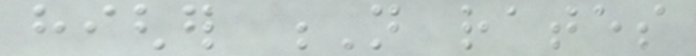higher N rates
